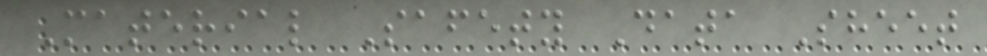Material Safety Data Sheet
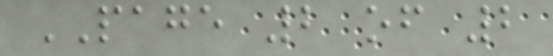PAGE 2 of 2
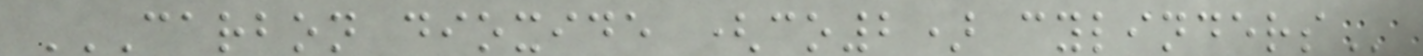CARBON DIOXIDE (CO2) CYLINDERS
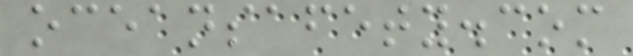oceansafety.com
